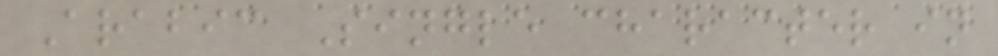Arabic Single character in
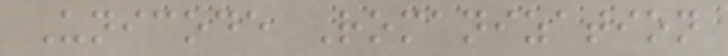Unicode Romanization
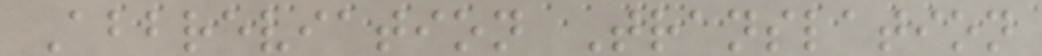Abbreviation Translation
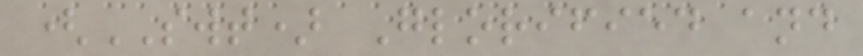(SWT) Glorified and
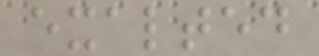exalted
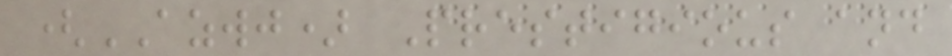(AZWJ) Prestigious and
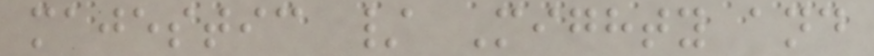majestic / Mighty and
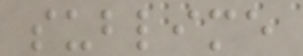sublime
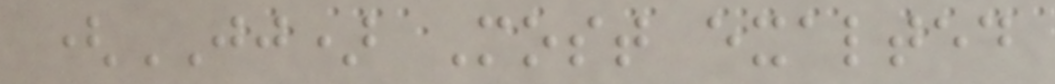(JJ) Most exalted
